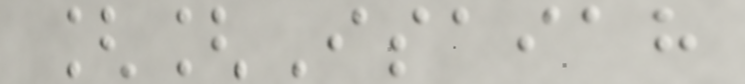[[Isaiah
